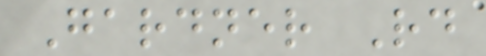Gardner Rd
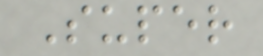Super
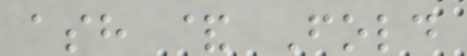ash & Fold
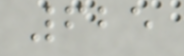625
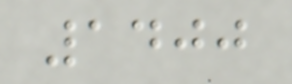1400
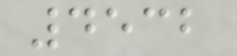4532
